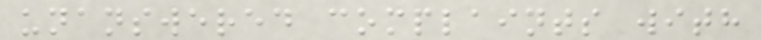unanswered complaints with
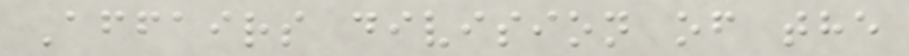Affairs division of the
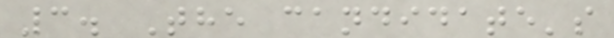3. The candidate's
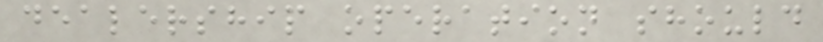dealership operation should
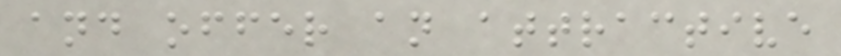and offer an attractive
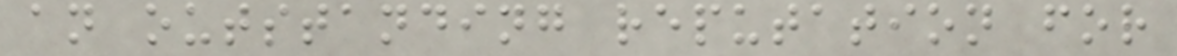an outstanding reputation for
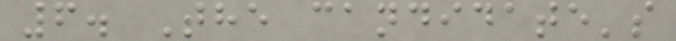6. The candidate's
